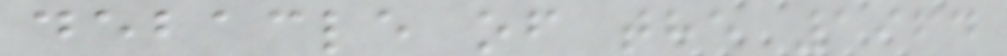debacle of the 1964
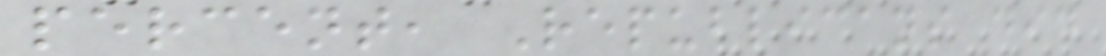percent, Republicans did
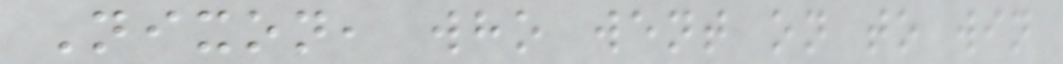Nixon, who went on to win
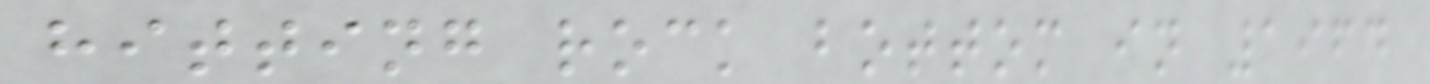hitting rock bottom in 1964
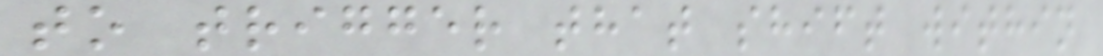to trigger that shift within
